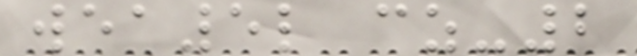wea5l cz-2
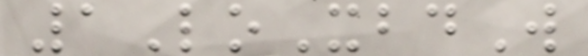1LoXbdW
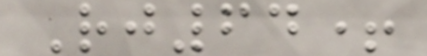Rj64+
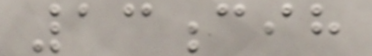13cih
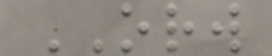ORW
